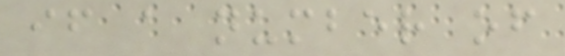if a number of
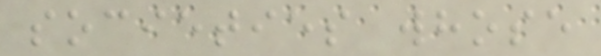societies whose
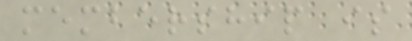membership is
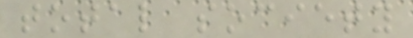total society
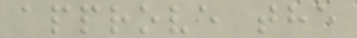approve the
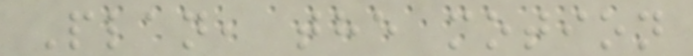Plan, the motion
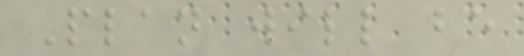Plan will be
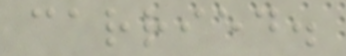carried.
